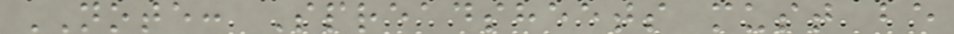NOTE: Spreadsheets must be
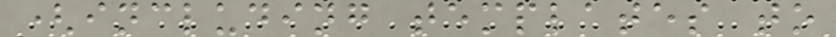(including templates to
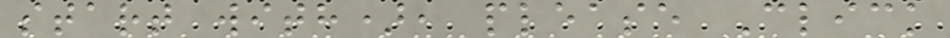start with), please Click
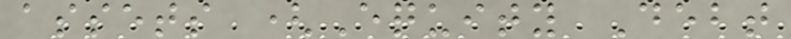assets (Equity Debt
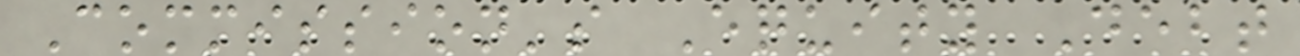Commission's Equity Debt
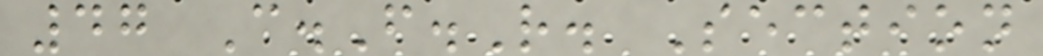47 C.F.R. Section
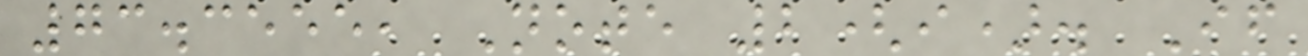73.3555, Note 2(i). If
